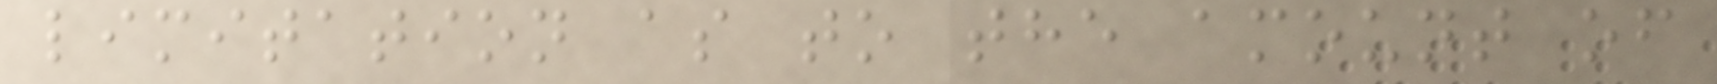limitation as to the amount of
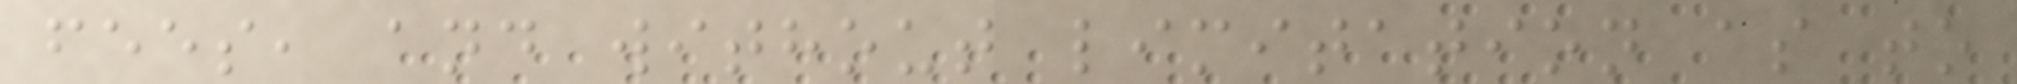fees, and without limitation as to
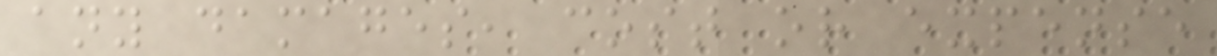any damages, cost or expense
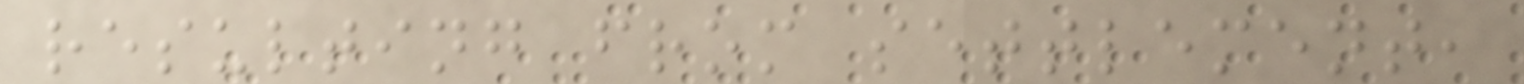resulting from settlement,
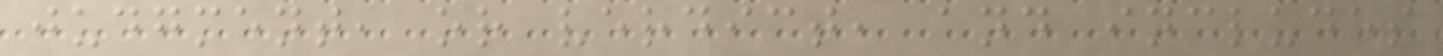judgment, or verdict, and includes
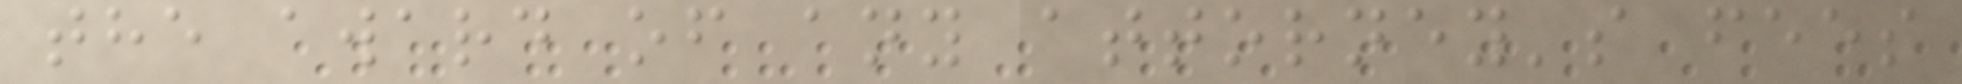the award of any attorney's fees
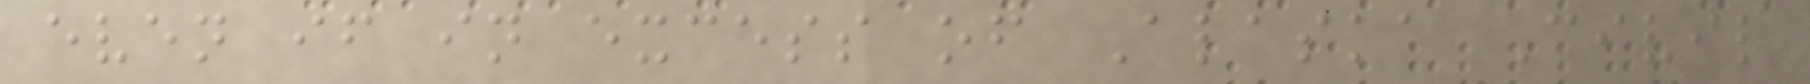even if in excess of Alaska Civil
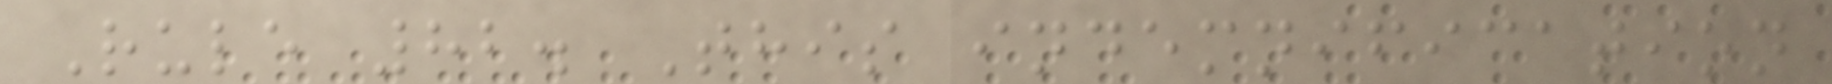Rule 82. This indemnification
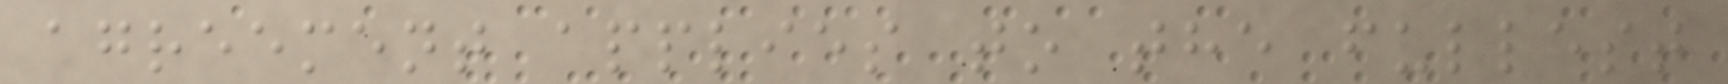agreement applies to the fullest
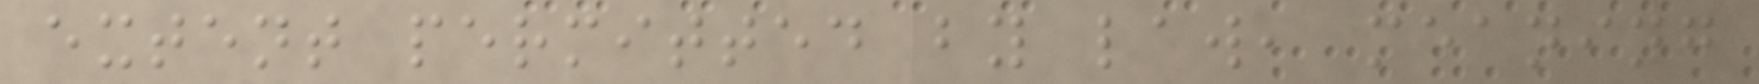extent permitted by law, meaning
